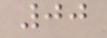00
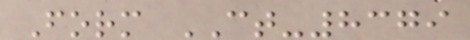Form CT-8379
